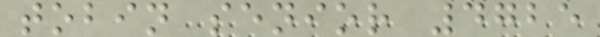tobin senior 4725
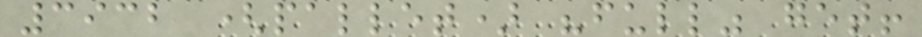3932 (pallet) "full" get!
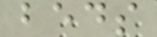beds
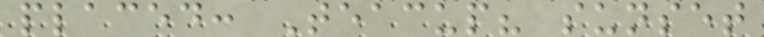placed: Teacup? sunset
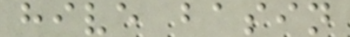hive basin
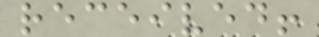received!
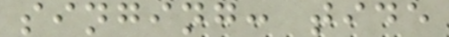singing: tide
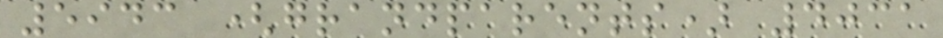5943 (grandparents) 4031
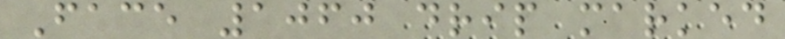Face 1060 drip marked
